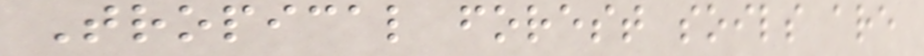Tropical forest soils are
